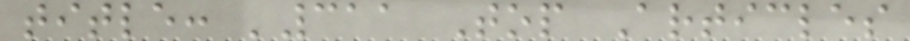title: '311 Top Articles
